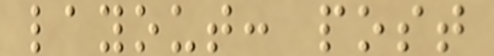layout: post
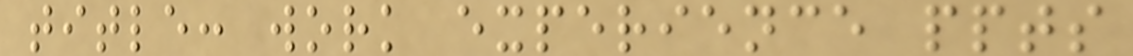title: work experience ppts
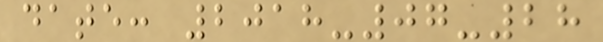date: 2018-07-28
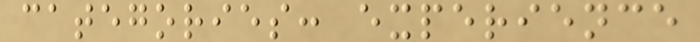categories: experience
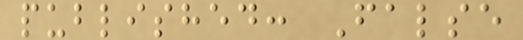published: False
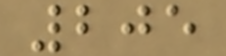205
